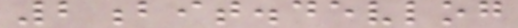2bit.devlog
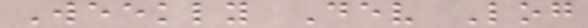Weekly Dev Log
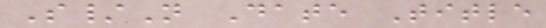S/N Date Title
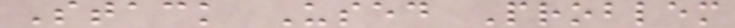Stack Used Problem
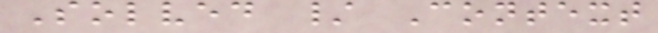Solved / Context
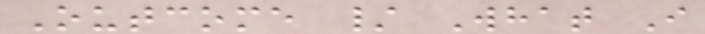Outcome / What I
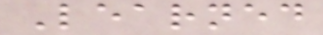Learned
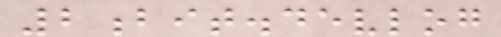2bit.devlog
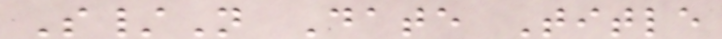S/N Date Title
